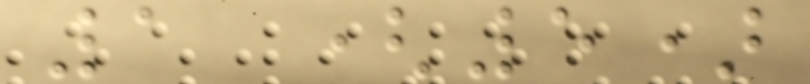1 (5)
